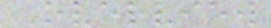Overview
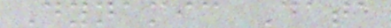Dynamic Data
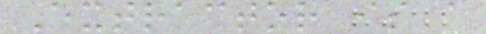Extractor is a
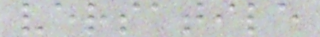versatile
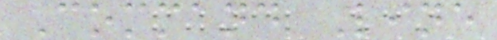Command Line
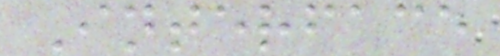Interface
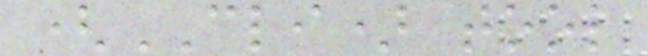(CLI) tool
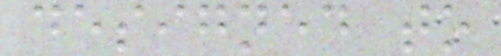designed to
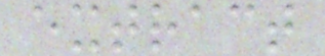extract
